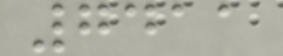7411
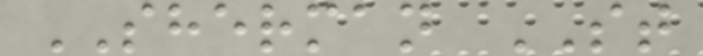SHERMAN ST
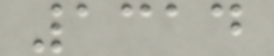1314
